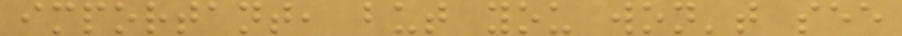important, but you won't see
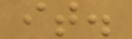it.
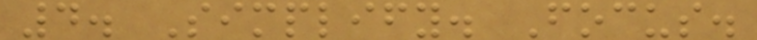4. Simplify. Focus.
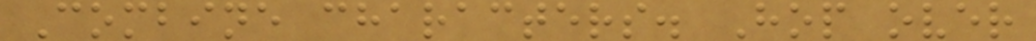Combine characters. Hop over
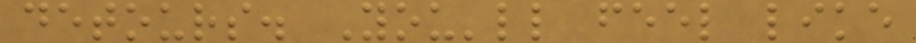detours. You'll feel like
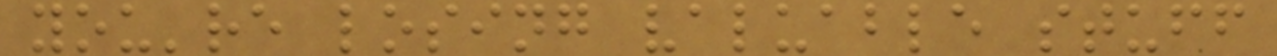you're losing valuable stuff
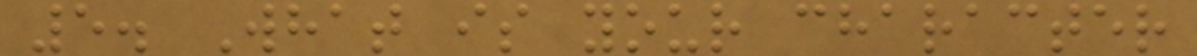5. What is your character
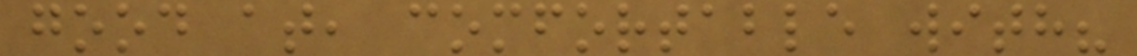good at, comfortable with?
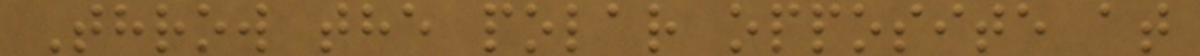Throw the polar opposite at
